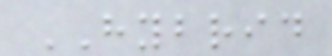HYBRID
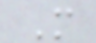M
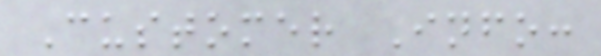Customer Info:
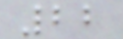22
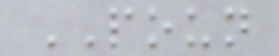POUN
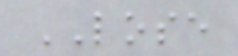LOSE
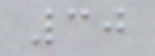30
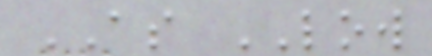AS LOW
